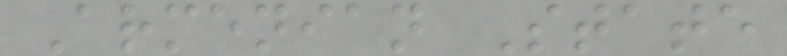Armenian State
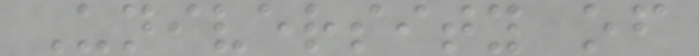University of
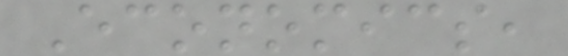Economics,
